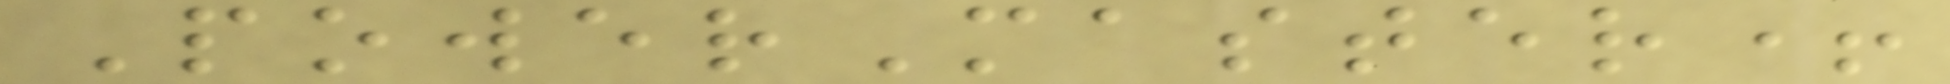PowerMaster+
